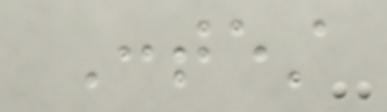Contest
